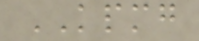KPMG
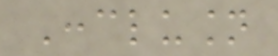Conclusion
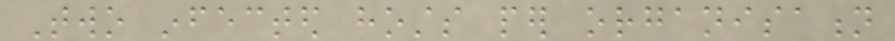Two infected hosts per organisation
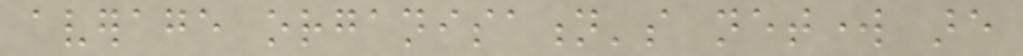average organisation's network are
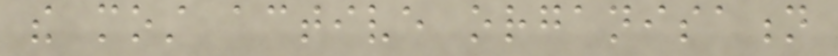the most active organisation
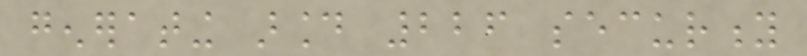generating around 226 security
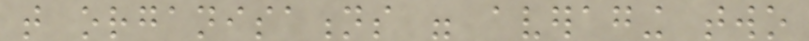that organisations were averaging two
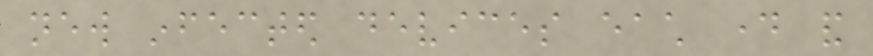new infected devices each day and
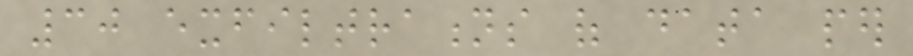30 exfiltrations of data per
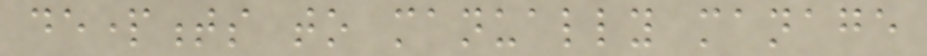departments to manually manage
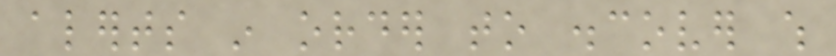alerts in order to discover which
